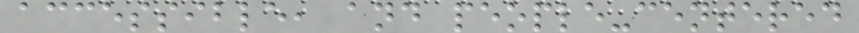accessible, and people-centered
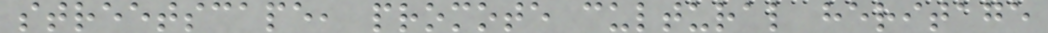streetscape, promote cultural heritage
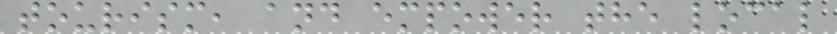tourism, and empower the local
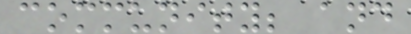community; and
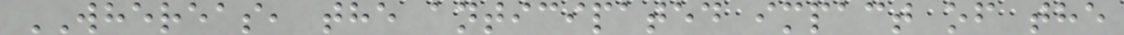WHEREAS, the anticipated impact of the
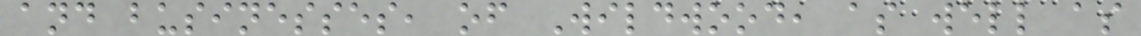and businesses, of Wildwood, as well as
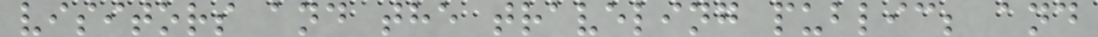visitors and the traveling public; and
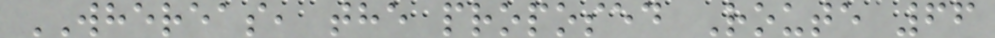WHEREAS, the proposed Route 66
